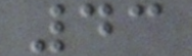43
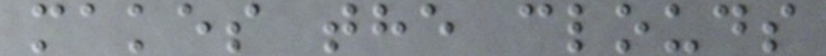makes the clouds
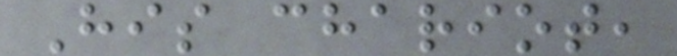His chariot,
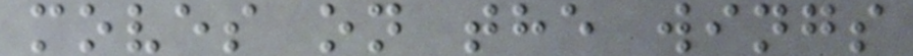moves on the wings
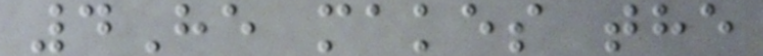4He makes the
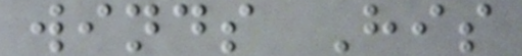winds His
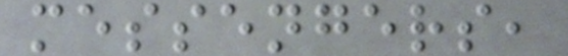messengers,
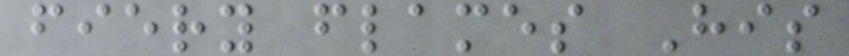fiery flames His
